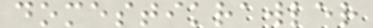domestikrawler
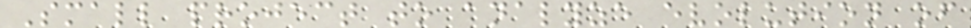Small project to analyze evolution of
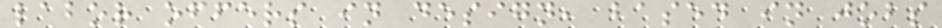labor offers in design, based in jobs
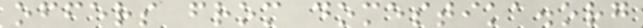offers from domestika.org
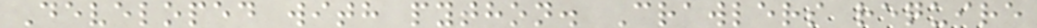Developed with python. Crawlers require
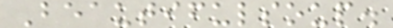Beautifulsoup.
